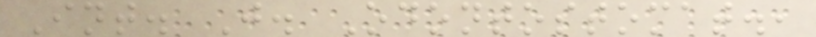Int. J. Odontostomat.,
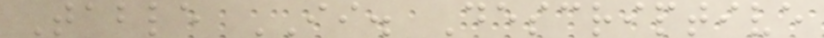Table II. Descriptive
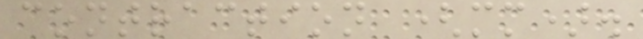contraction (mm).
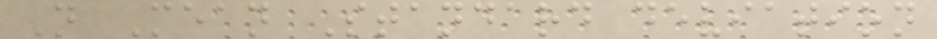N Mean Standard deviation
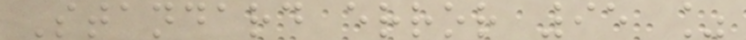Standard error 95 %
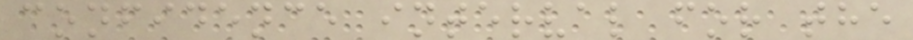confidence interval for the
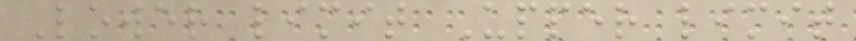Lower limit Upper limit
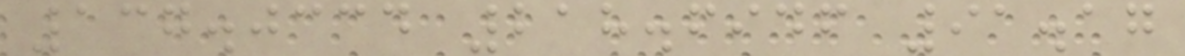137.0334 218.6946 91.17
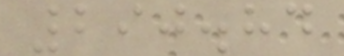290.84
